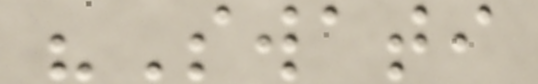"Swati
